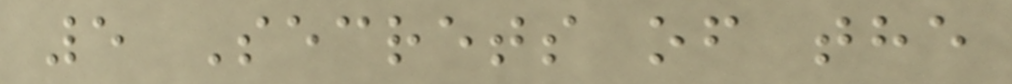5 Secrets of the
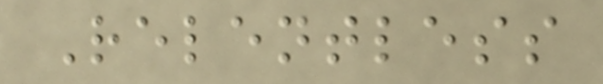Relentless
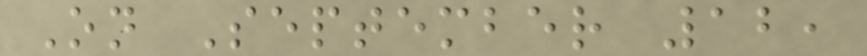On September 12,
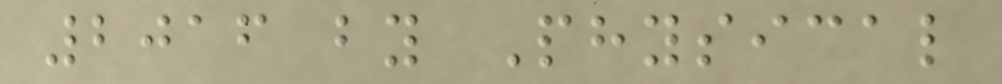2016 by Physical
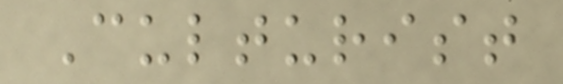Culturist
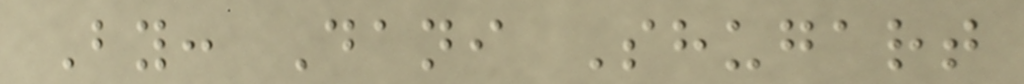By: Dani Shugart
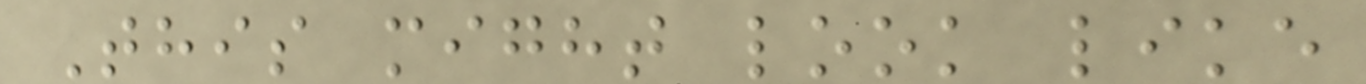This might look like
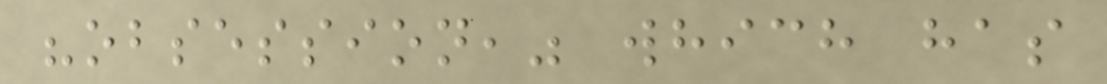"obsession," which has
